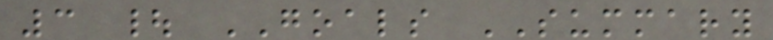3 | GOALS SUMMARY
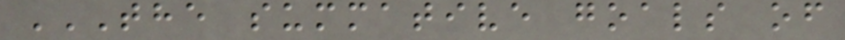THE SUMMATIVE GOALS OF
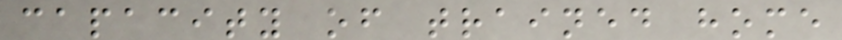capacity of trained home
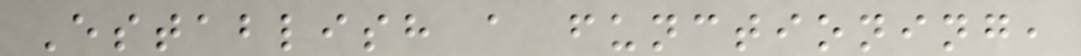Establish a functioning,
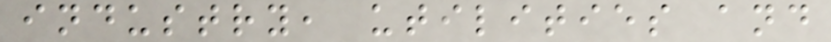industry, utilities and
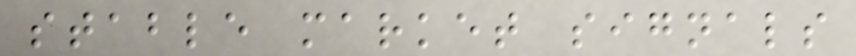stable market signals
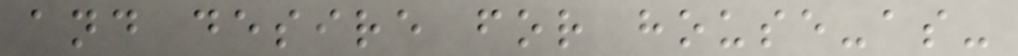and desire for house-as-
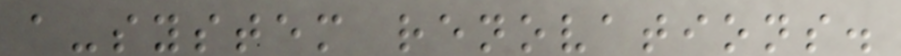a-system renovations.
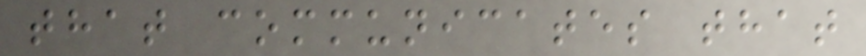that communicates that
